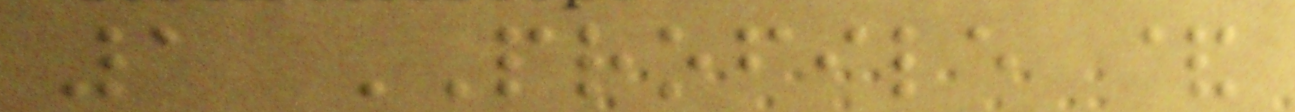1 PROFILE &
